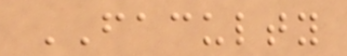FACULTY
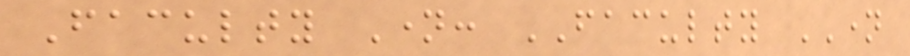Faculty Name: FACULTY NAME
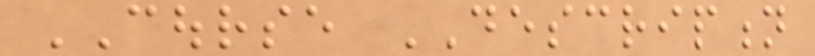COURSE DESCRIPTION
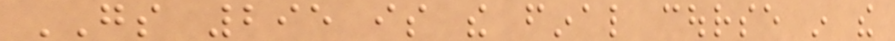GS 295 is the final course in the
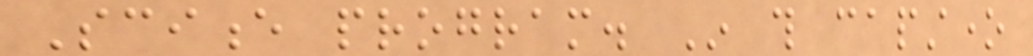Science program. In this capstone
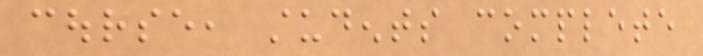course, students complete
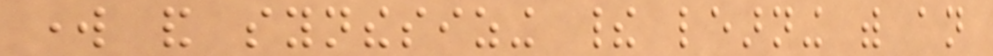work and synthesizing their learning with an
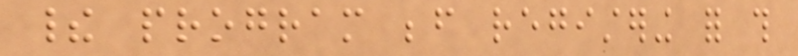their program before registering for this
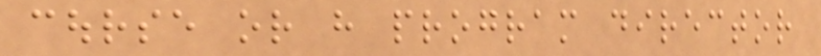course or have program director
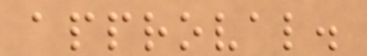approval.
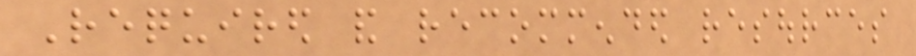Required and recommended resources
